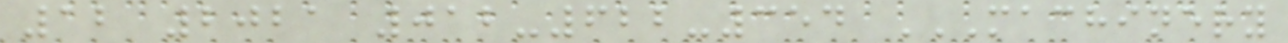12 2021 012-622-354 MACHINERY
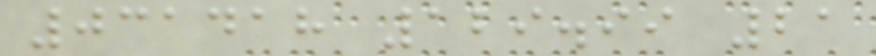031418 129.99 21
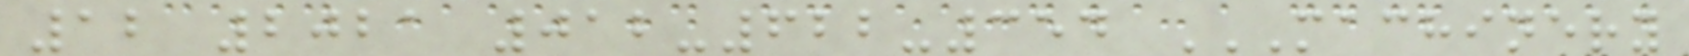12 2021 012-622-354 MACHINERY
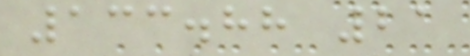133.88 21
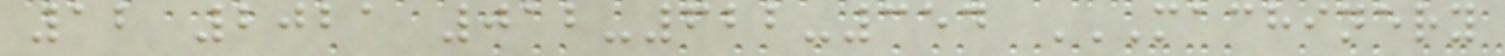12 2021 012-622-354 MACHINERY
